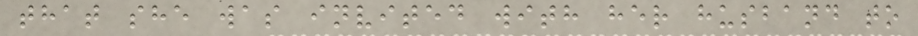that she was invited with her husband to
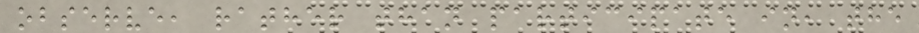observe, rather than participate in, the
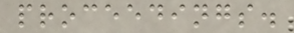proceedings.
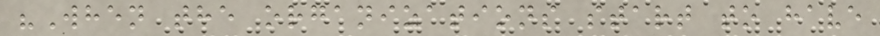"When the organizations start to have
